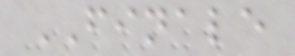FINALE
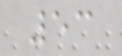53
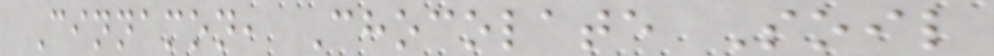Cinnamon, Chocolate Soil
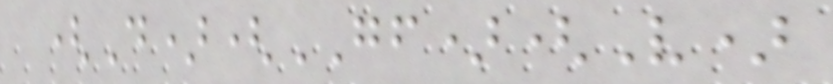(D)(GF)(V)
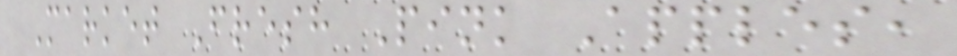Market Fresh Pink Apples,
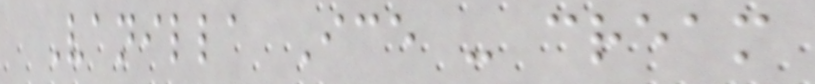Vanilla Ice - cream
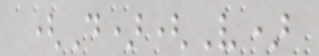(D)(V)
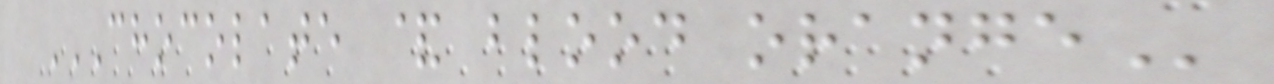CHOCOLATE & BLOOD ORANGE
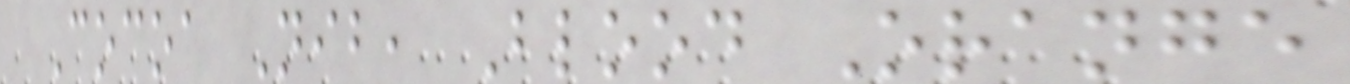Cocoa Nib, Blood Orange
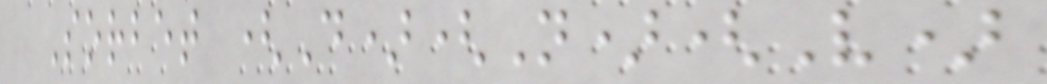Sorbet (D)(N)(V)
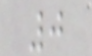0
